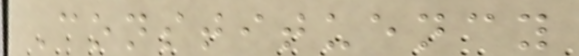Constituency
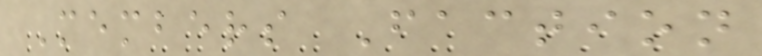Members Faction
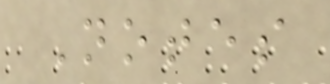Notes
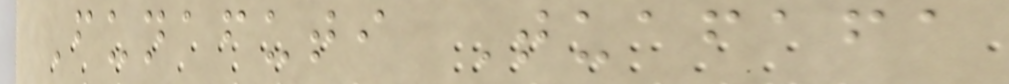Funafuti Tuafafa
